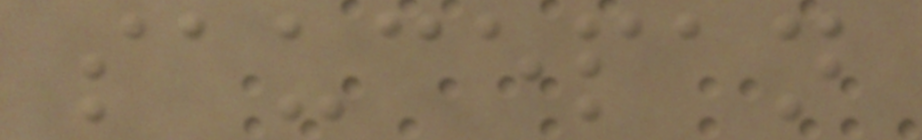saucepan
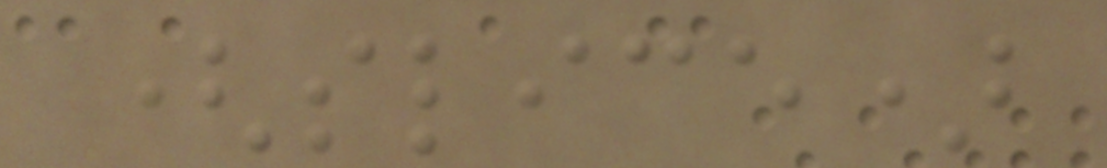(slice)
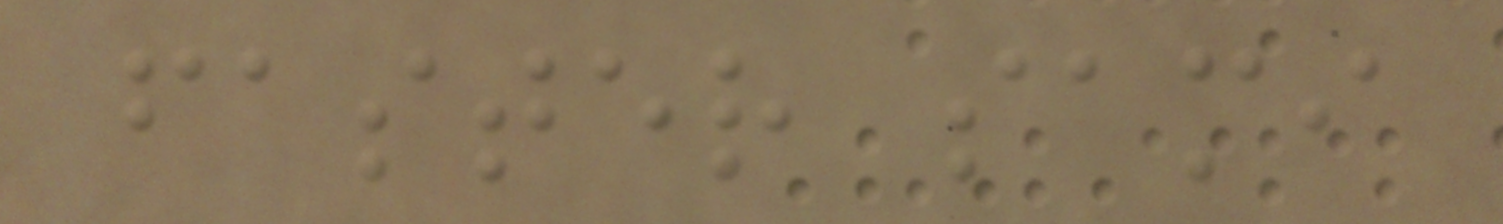faster sami
